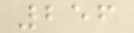256
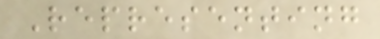Representing
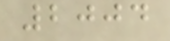2004
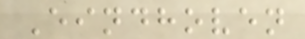Eindhoven
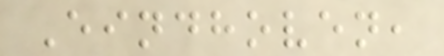Eindhoven,
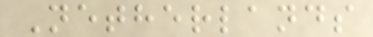Netherlands
